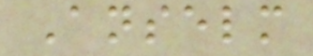Anselm
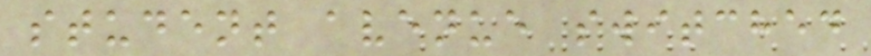student avenue switched
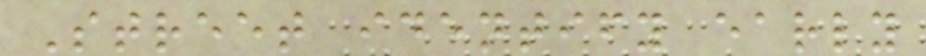Street identify early
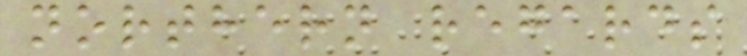northern regards
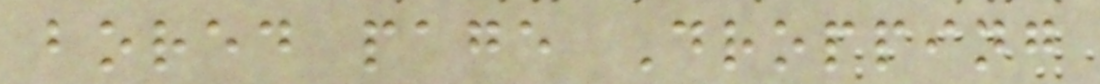bored page Dropping
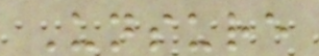Unsure
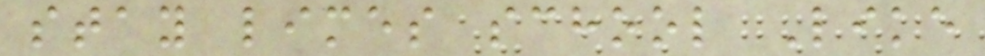stay limes school Like
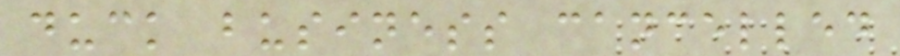duck business cancelled
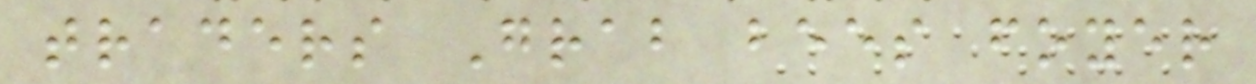traders Grab bees foyer
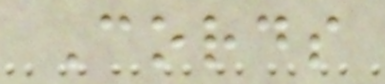Cords
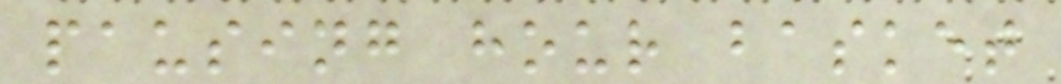pausing hour basket
